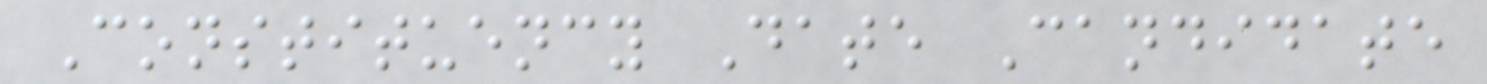Constituency Date Candidate
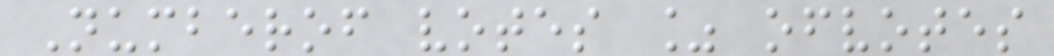Numberof votes % ofvotes
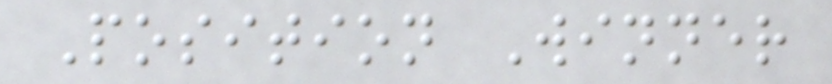Position Winner
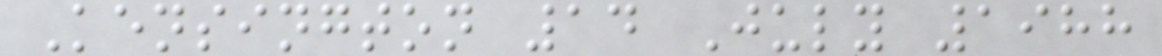Kensington 14 July 1988
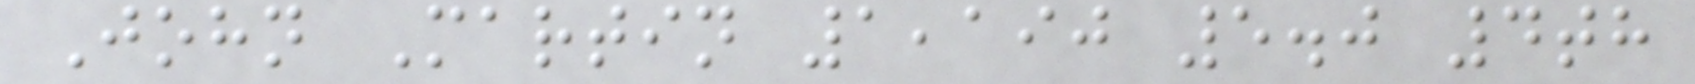John Martin 1,190 5.0 4th
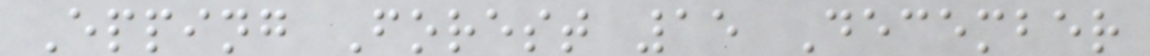Epping Forest 15 December
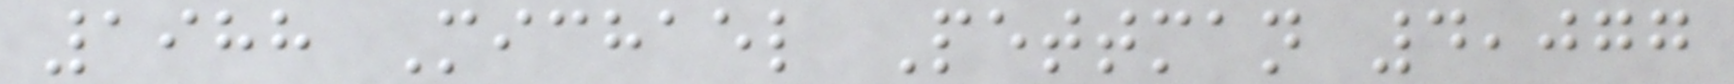1988 Michael Pettman 4,077
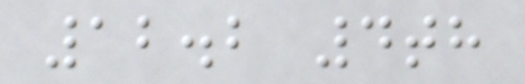12.2 4th
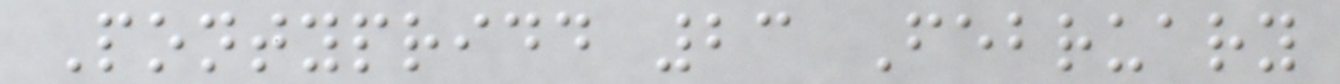Pontypridd 23 February
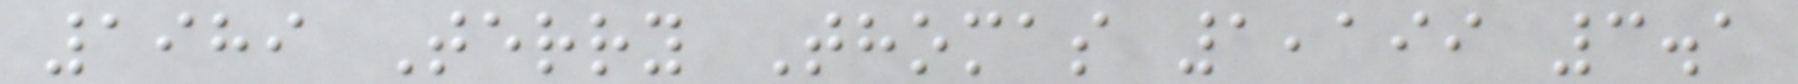1989 Terry Thomas 1,199 3.1
